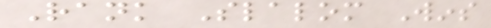Rank Slalom Wins
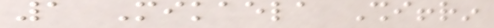1 Mikaela Shiffrin
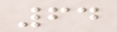64
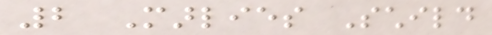2 Marlies Schild
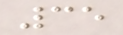35
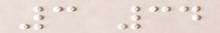3 34
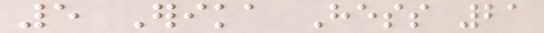5 Erika Hess 21
